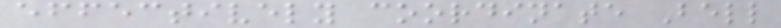effectively coordinate Bell
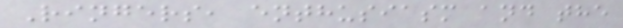Ringers, enthusiasm and the
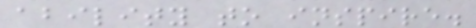ability to inspire.
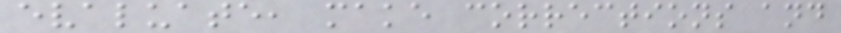evaluate, make corrections and
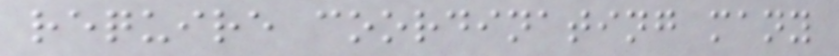require coordinating many
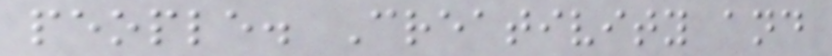people. Creativity and
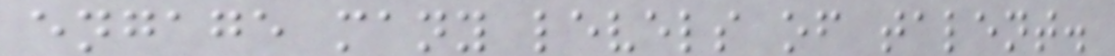engage many levels of talent.
